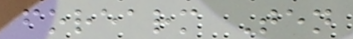forearm Ten
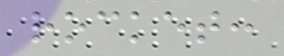rocket:
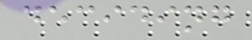deciding
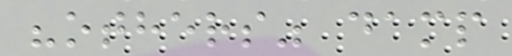"others" damp
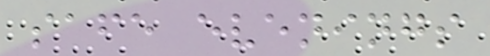safe evenings
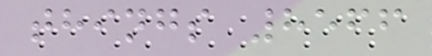things 8566
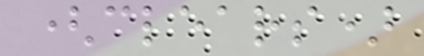(clears)
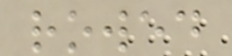rowed
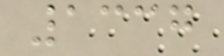1337
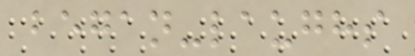began-laughs
